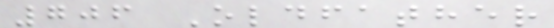706 Oldfather
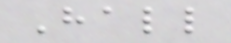Hall
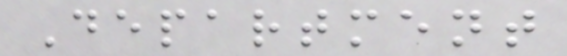Department
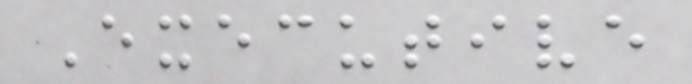Executive
